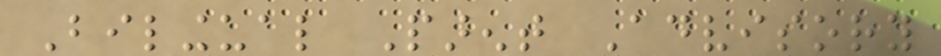Bilingual Parent Advisory
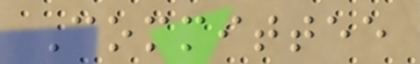Committee
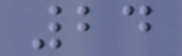24
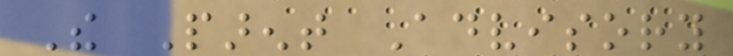The Parent Advisory
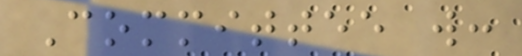Committee will:
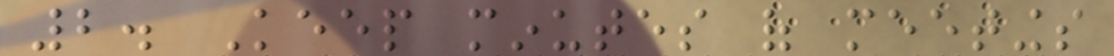2. Keep minutes of meetings
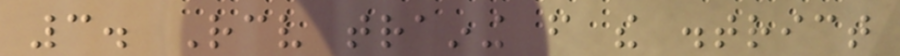3. Receive training from the district
